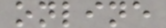online
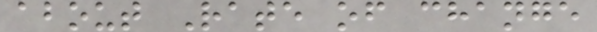about Rate of change
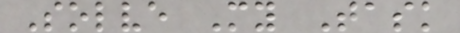Solve My Task
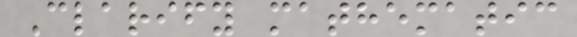Clarify mathematic
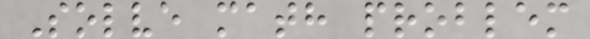Solve math problem
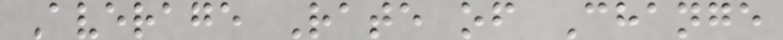Average Rate of Change
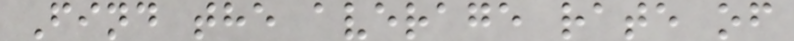Find the average rate of
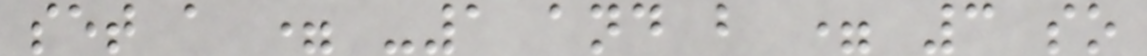set a = -1 and b = 3 so
